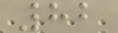82
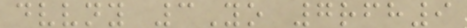dvvny 3Yo 7rfh9
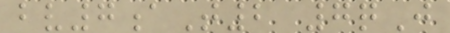bv7aT2 7qJ
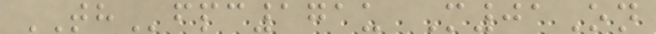THfpc171u M01On
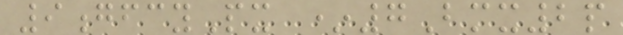9gfcyPx *7Bmx2p
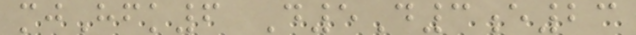mjHfk6 D5D3e23
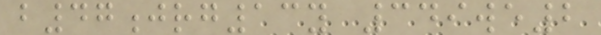b47jrg13y 349we2
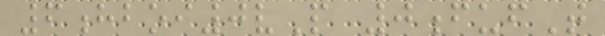6hboi0vP 0fufT
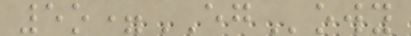5o=EGowy
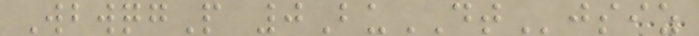WbwqgP 0BuDTjsiz
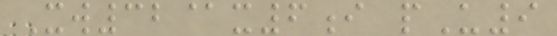Xw32@x6i pU9
